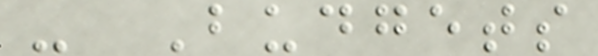- Budgets
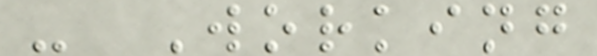- Working
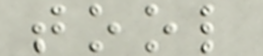tool
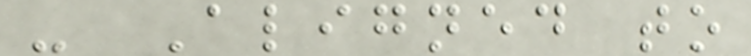- Aligned to
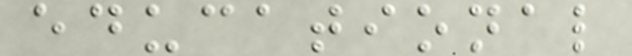educational
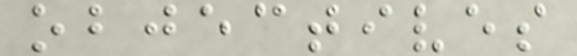objectives
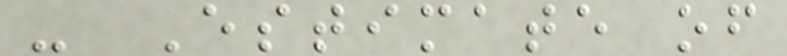- Estimate of
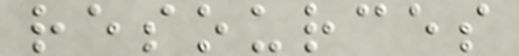resources
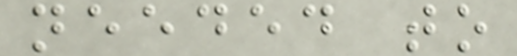needed to
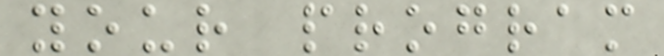your program
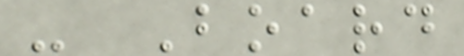- Board
